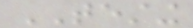TESTING
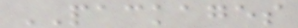PACKAGES
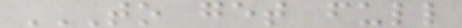TO GET FULL
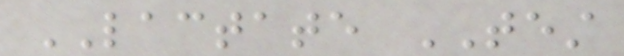LACTATE TEST
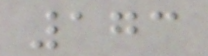173
